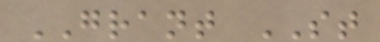GRANT ST
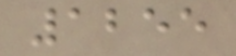1255
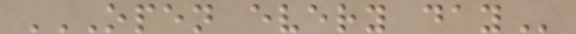OPEN EVERY DAY
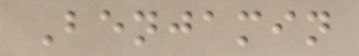Benjamin
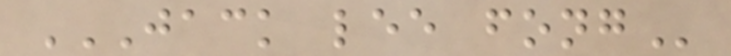JACK LEE FONG
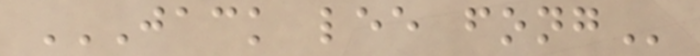JACK LEE FONG
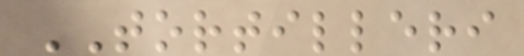TORTILLERI
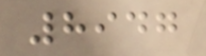8947
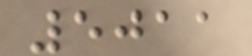5011
